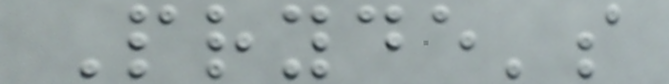Pryde's
